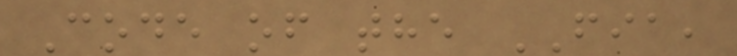Code of the FIA,
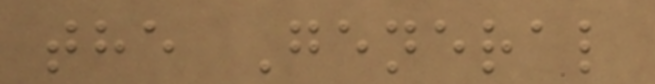the General
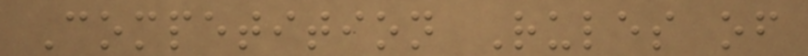Competition Rules of
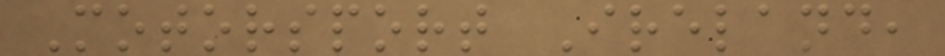Motorsport Ireland,
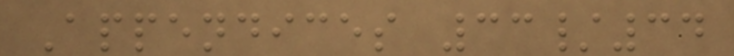Appendices 33/34
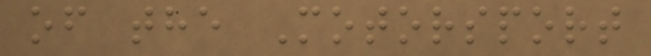of the Motorsport
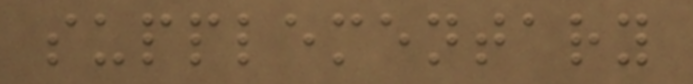supplementary
